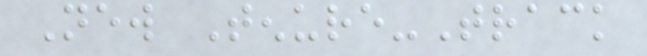New Tenure-Track
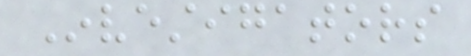Investigators
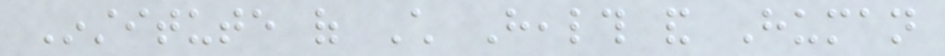Institute of Child Health and Human
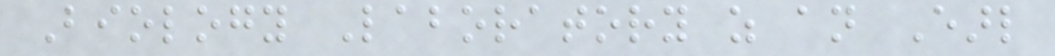Biology Laboratory as an Earl
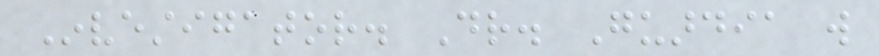Investigator. Dr. Guardia will
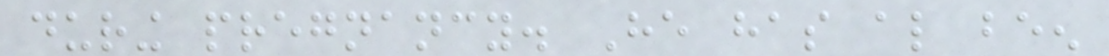during pregnancy. He has also been
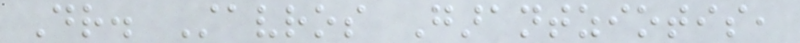Dr. Stavros Garantziotis,
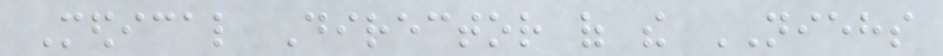Medical Director of the NIEHS
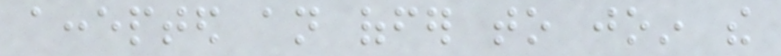accepted an offer to join the
